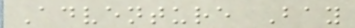Adventure Bay
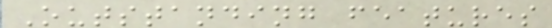Outstanding features
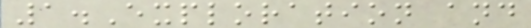1.Exploration and
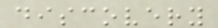discovery
